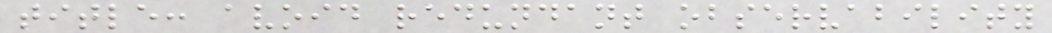title: avoid redundant observability
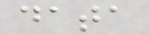data
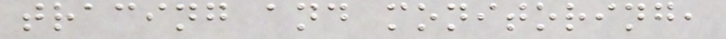tracing and monitoring,
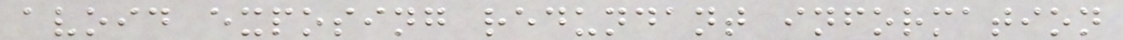avoid exposing redundant information
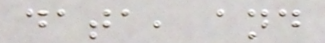data, and
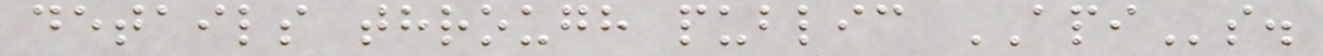details through public APIs.
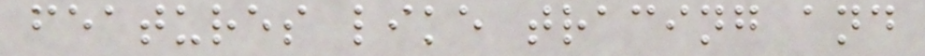features like tracing and
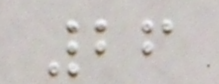26
